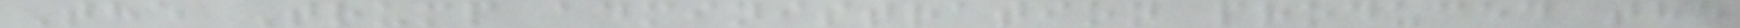The Trump administration produced the
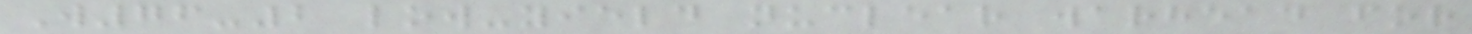W76-2 low-yield nuclear warhead for
